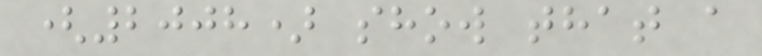(2008) show that a
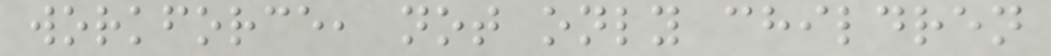workforce, not only children
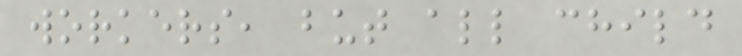workers, but all child
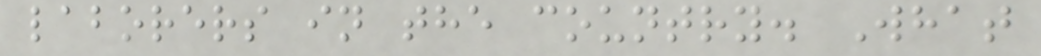laborers in the country. What
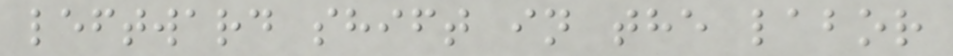leftward shift in the labor
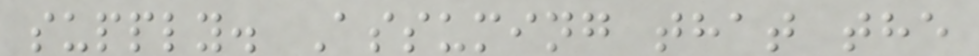supply. Assuming that the
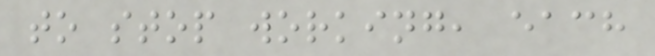to stop working, each
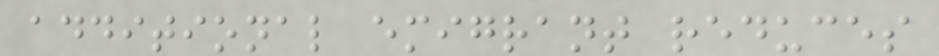additional emigrant reduces
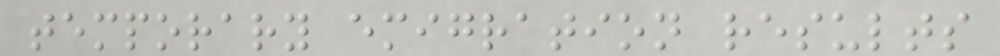temporary emigration results
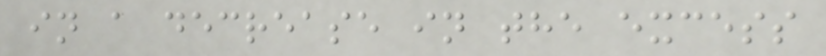in a decrease in the excess
